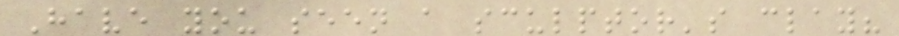Have you seen a sculptor's clay?
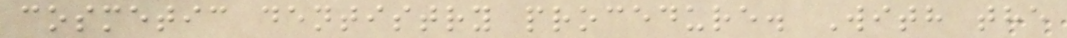cosmetic dentistry procedure. With the
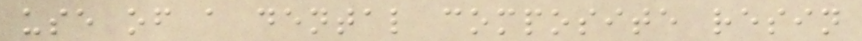use of a dental composite resin
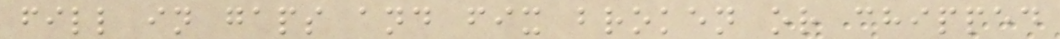fill in gaps and fix broken or chipped
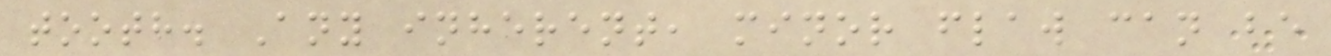tooth. Any inherent, minor flaw can be
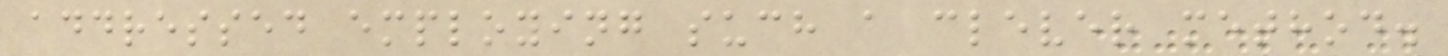addressed employing such a clever method.
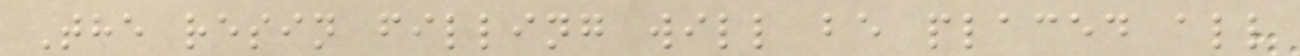The resin filling will be placed all
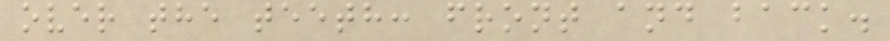over the teeth: front and back.
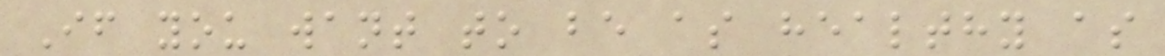If you want to be as healthy as
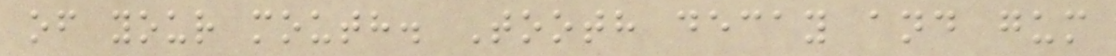of your mouth. Tooth decay and gum
